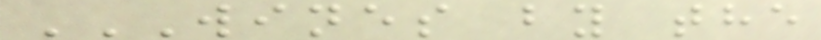WINES BY THE
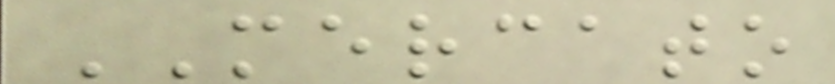MERCATO
